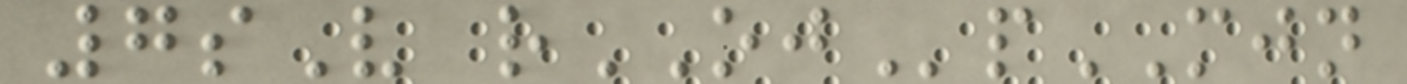7sV rOJpMJN
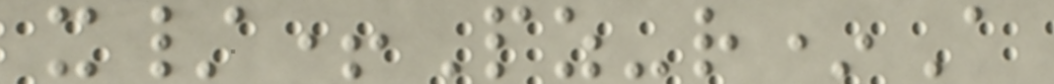x/+Pz-r*A
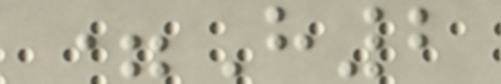=H2
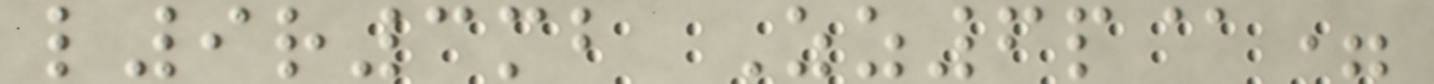l9r3mb Zz6p@=
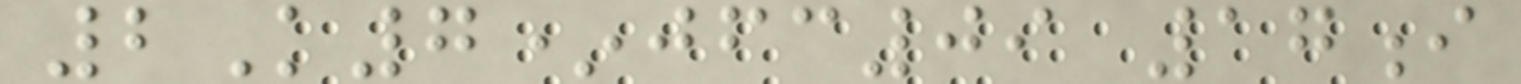2K7*jfc09 17i
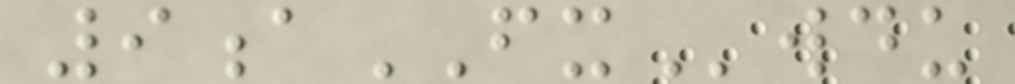9aFXwdu
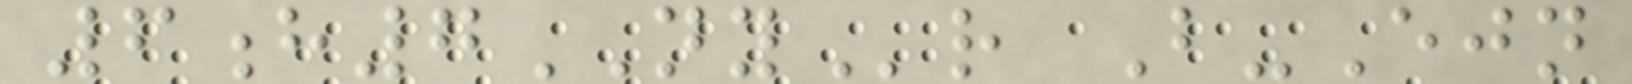6h7NYr B-Ejn
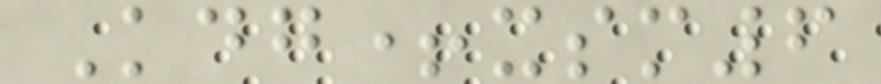Kdg+xsm6
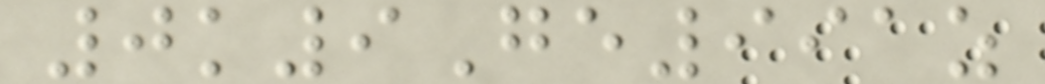0k9Ge991z
